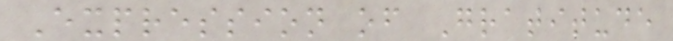Expression of Gratitude
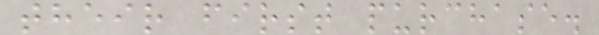their first purchase.
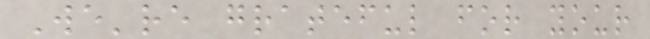We're grateful for your
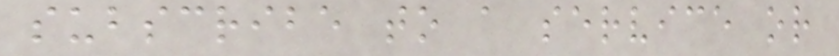subscribe to a service or
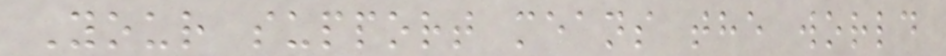Your support means the world
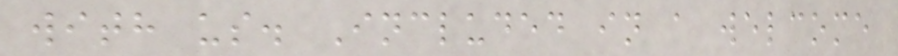with us. Included in a welcome
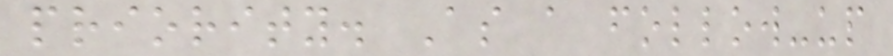priority. As a follow-up
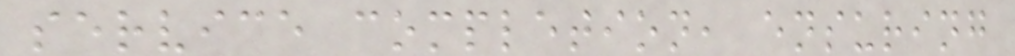service completion, ensuring
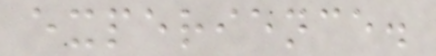experience.
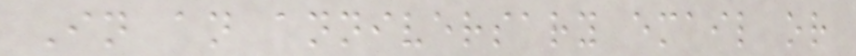In an anniversary email or
